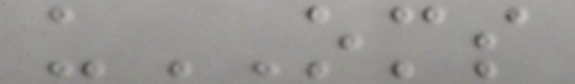uOMS
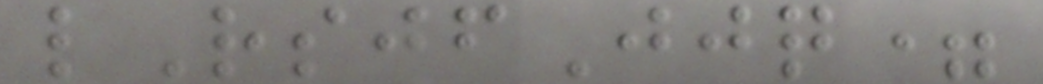lRsjfJjq=
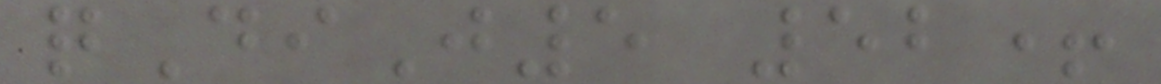qDiJ5 52+
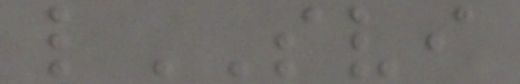lSVI
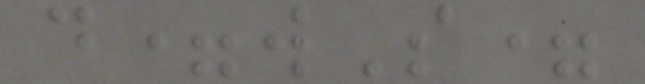d=wS=
